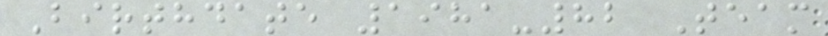Birthdate 1981-82 Team
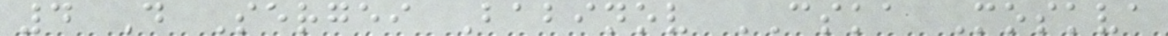4 D Sergei Babinov CSKA Moskva
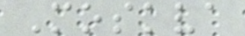Moskva
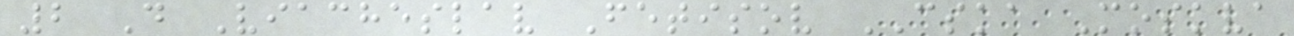2 D Viacheslav Fetisov CSKA Moskva
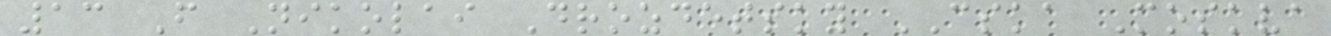13 F Nikolai Drozdetsky CSKA Moskva
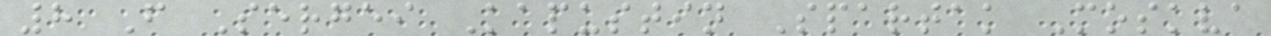8 F Sergei Kapustin Spartak Moskva
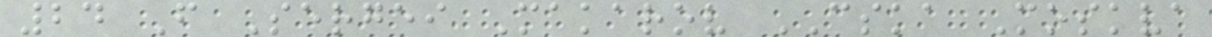24 F Sergei Makarov CSKA Moskva
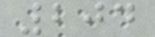204
